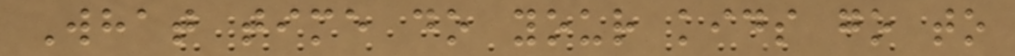What time do your kids go to
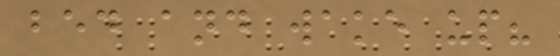bed and wake up?
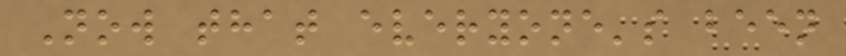Now that everyone's been
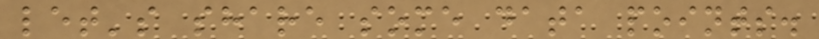let's share some data points.
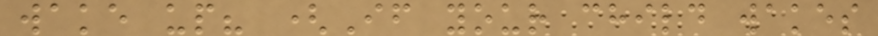wake up? (If your child wakes
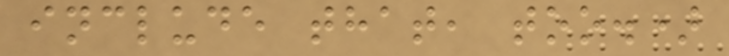include that, too.)
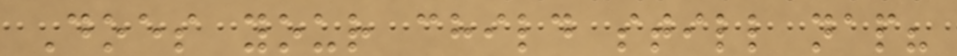Does your child still nap?
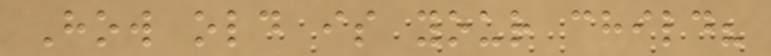How old is your child?
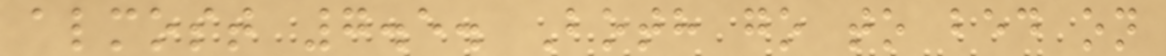almost 7.5. Both go to bed on
